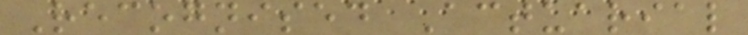Recognised Actuarial
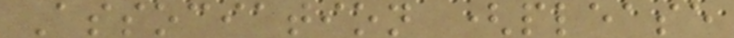Association (please
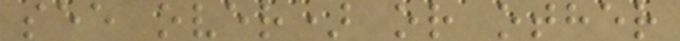see over) or other
